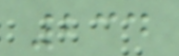234
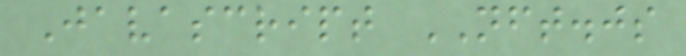Javascript NFT.js
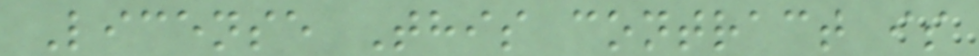License This contract is
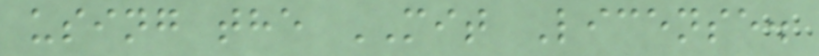using the MIT License.
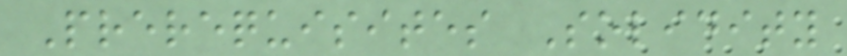Prerequisites Solidity
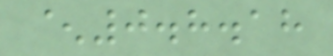^0.8.18
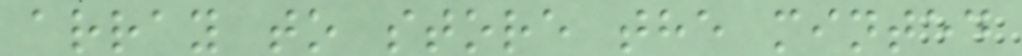array to store the minted
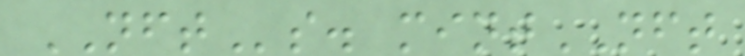NFTs. mintNFT
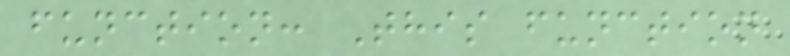function: This function
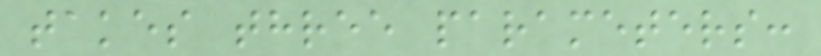takes three parameters:
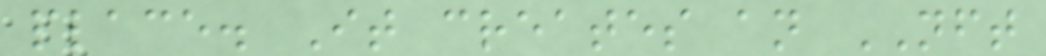place. It creates an NFT
